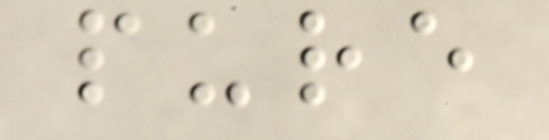pure
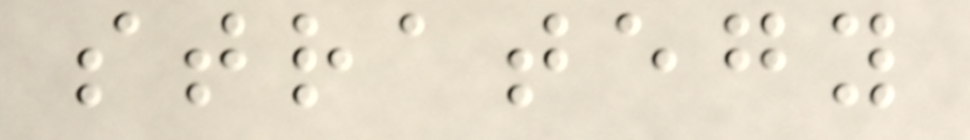strategy
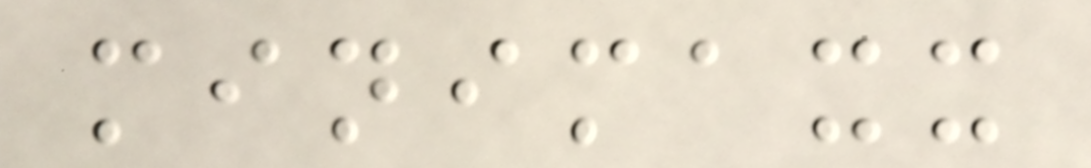minimaxx
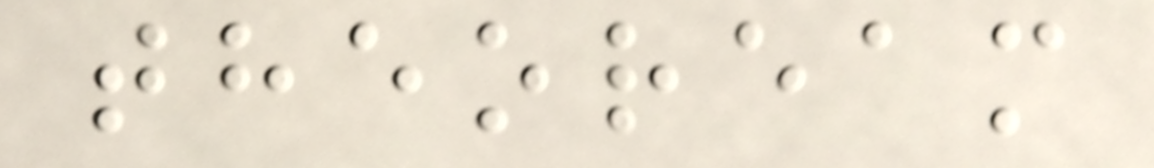theoream
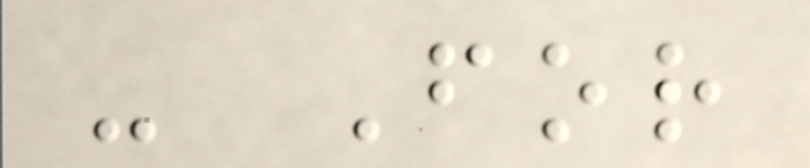- For
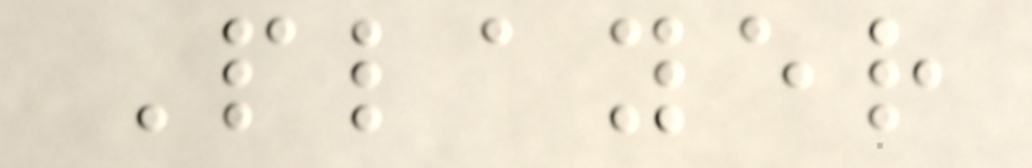Player
